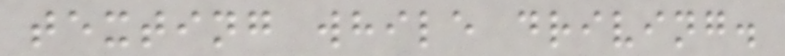texting while driving.
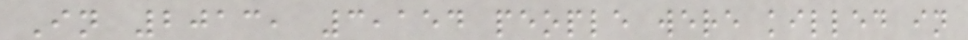In 2013, 3,154 people were killed in
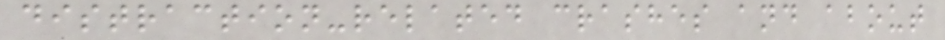distraction-related crashes and about
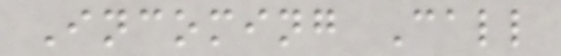Incoming Call
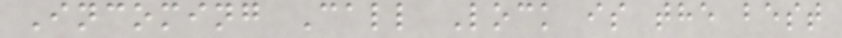Incoming Call Lock is the best
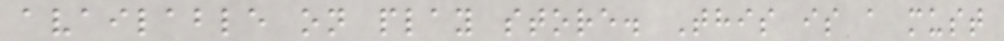available on play store. This is a must
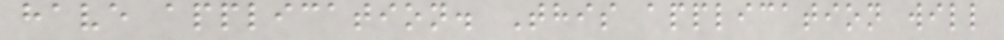have application. This application will
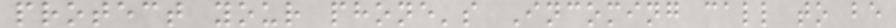protect your phone's Incoming call to be
